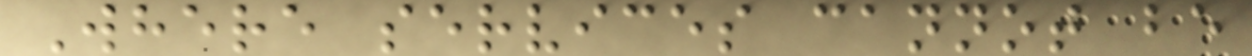Where services cannot be
